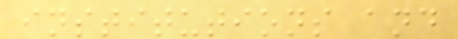institutions and
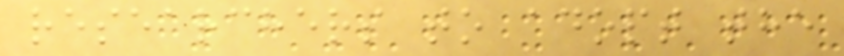researchers to adopt the
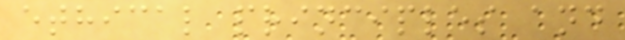ethical principles and
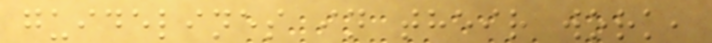guidelines in their work,
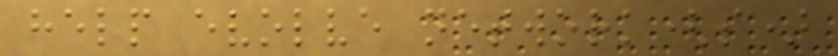help evolve network(s)
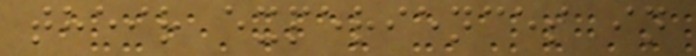their experiences in
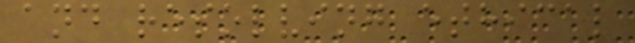and resolving ethical
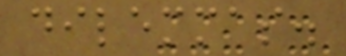dilemmas.
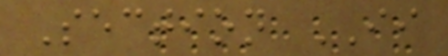Section II
